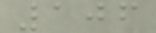106
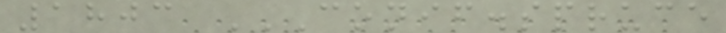1803 CONIF.SPRUCE
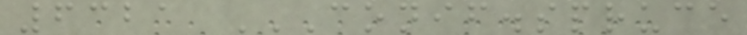6321 CONIF.SPRUCE
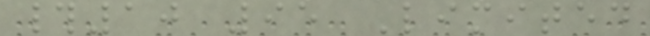#10 95 Limited
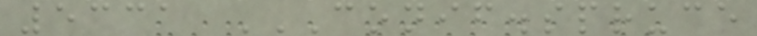5331 CONIF.SPRUCE
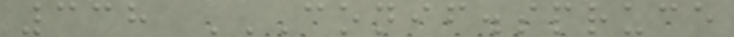338 CONIF.SPRUCE
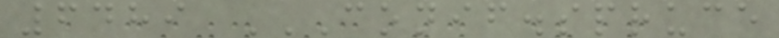6489 CONIF.SPRUCE
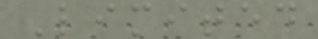Limited
